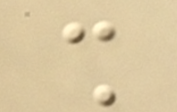shall
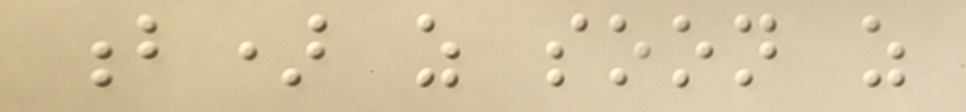b) as soon as
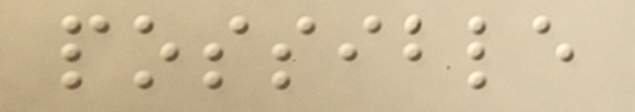possible
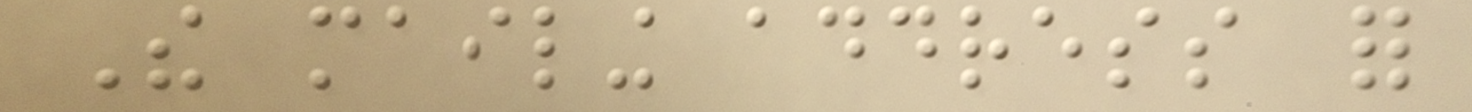The mailing address for
